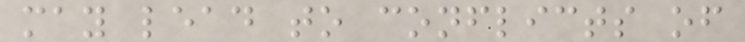may lead to conflicts of
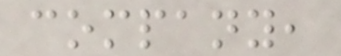company,
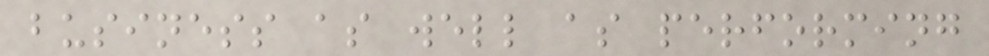business as well as performing
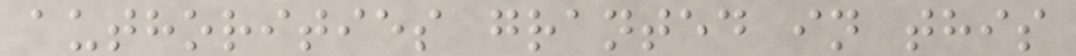authorities granted in this
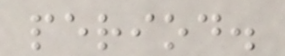period.
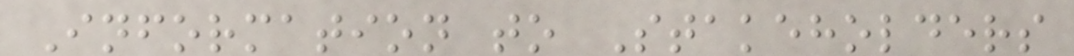Information to Stakeholders
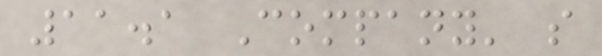11.1 Company' s
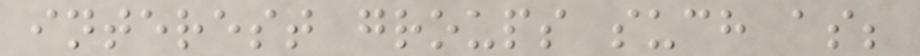interest groups such as;
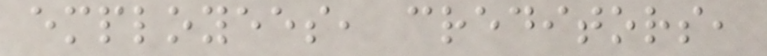employees, creditors,
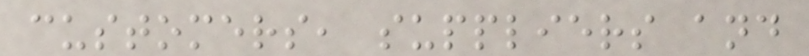customers, suppliers and
